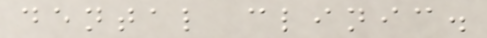dental clinic.
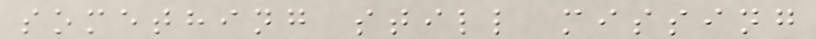something still missing
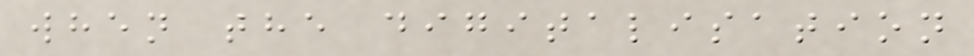when the digitalisation
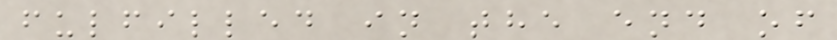fulfilled in the end of
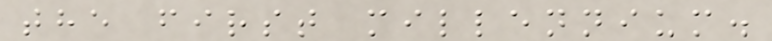the first millennium.
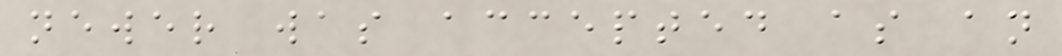newer was accepted as an
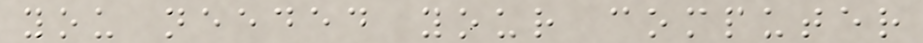you needed your computer
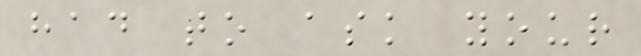had to ask your
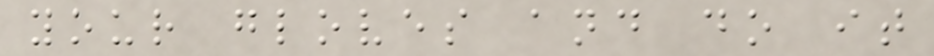your gloves and do it
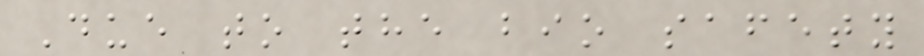Due to the bio safety
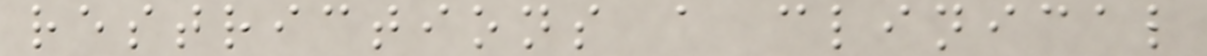restrictions a clinical
